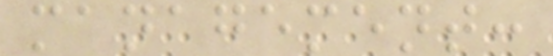management:
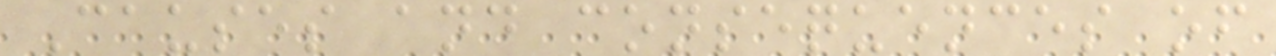Causes and consequences of
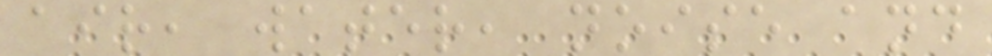air, water, noise and
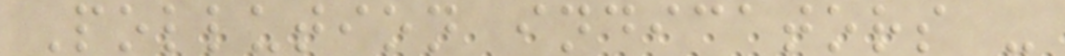Pollution indicators -
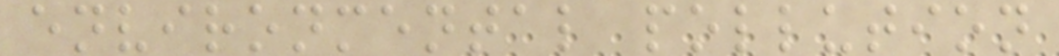environmental pollution
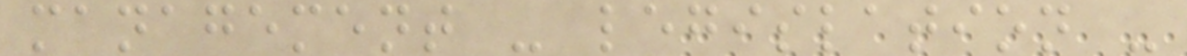management - legislation -
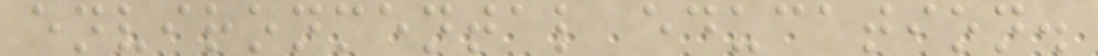environmental education.
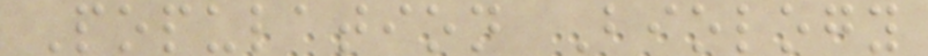Population Biology
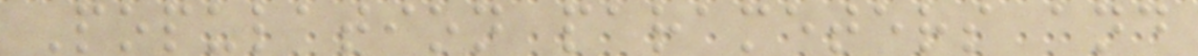Population parameters and
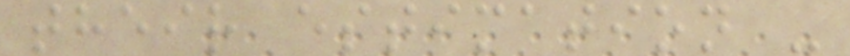their estimation -
